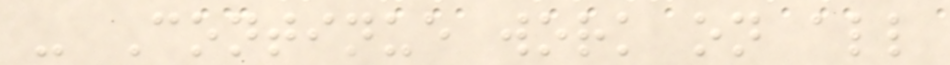- Continue work on all
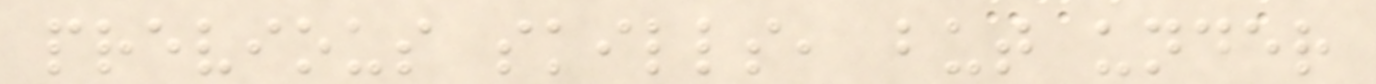previous skills, but under
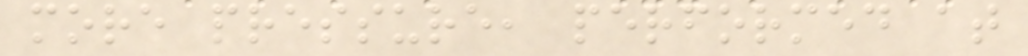more pressure, performed at
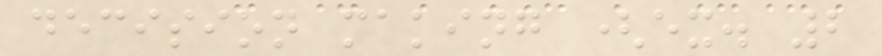decision making (ex. 2
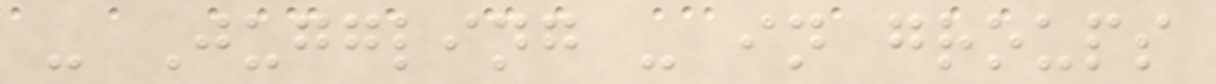- Juggling - in groups
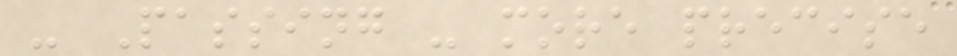- Passing - more precise
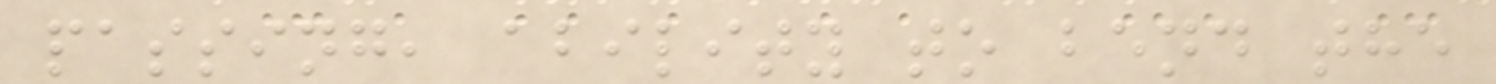passing, ability to bend the
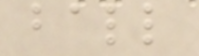ball
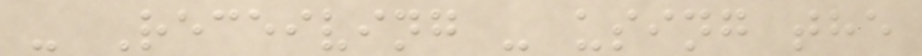- Receiving - using the
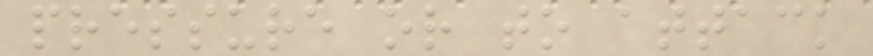pressure or to attack
